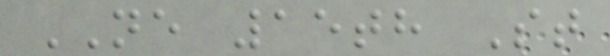NE 15th St
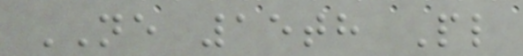NE 15th Pl
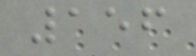156
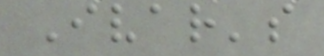Ivar's
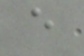e
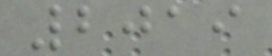2019
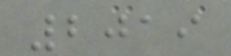2019
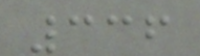336
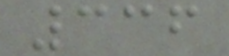336
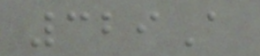329A
